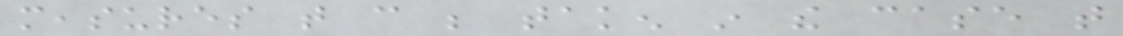measures that can be taken in the case that
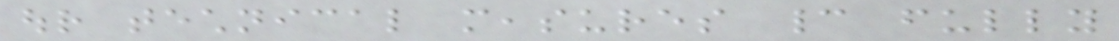our technical measures cannot fully
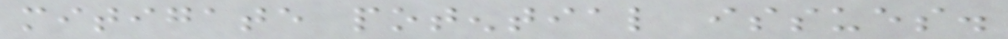mitigate potential issues.
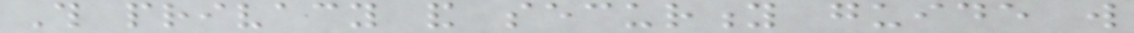This privacy and security guide will
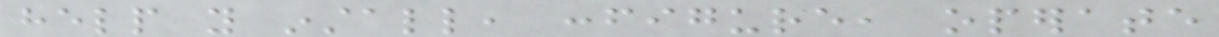help you install, configure, operate
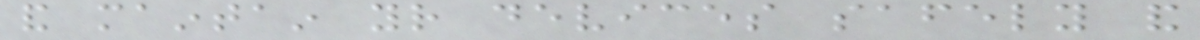and maintain your devices safely and
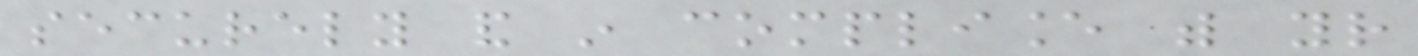securely and in compliance with your
